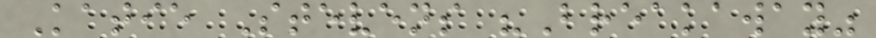Katie Stevens "Breakaway"
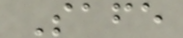Safe
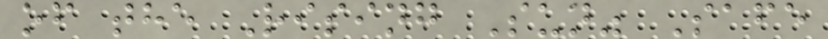of the Rising Sun" Safe
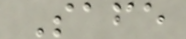Safe
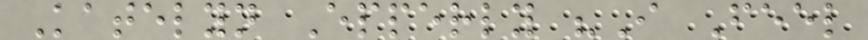Katelyn Epperly "I Feel
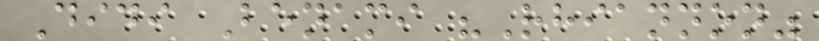Didi Benami "Rhiannon"
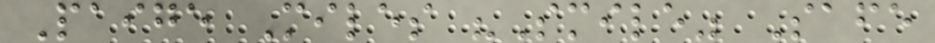Paige Miles "Smile" Safe
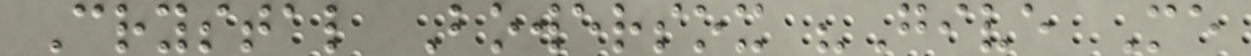Crystal Bowersox "Give Me
